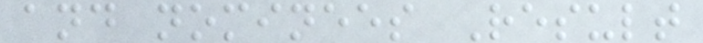and nominees Result
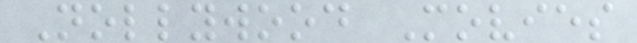Nollywood Movies
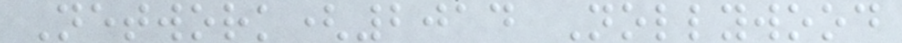Network(2014 Nollywood
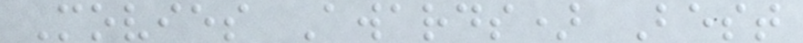Movies Awards) Best
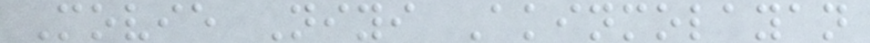Movie Niyi Akinmolayan
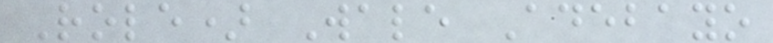Role) Wale Adebayo
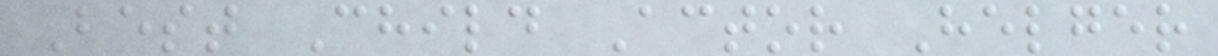Best Child Actor Helger
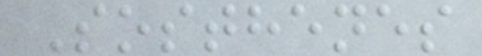Sosthenes
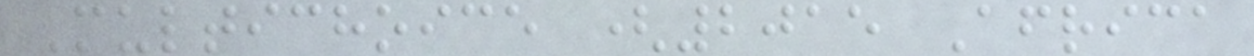Multichoice (2015 Africa
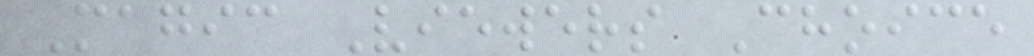Magic Viewers Choice
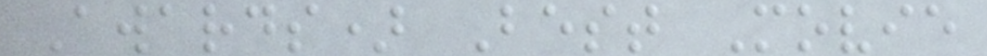Awards) Best Movie
